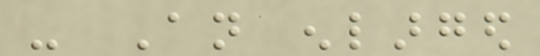- An enlarged
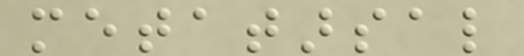metatarsal
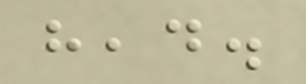head.
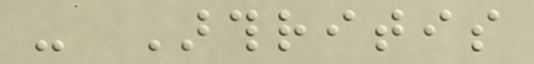- Arthritis
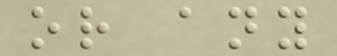or any
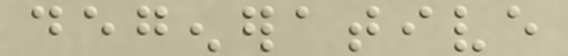degenerative
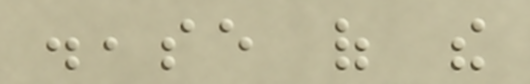disease of the
